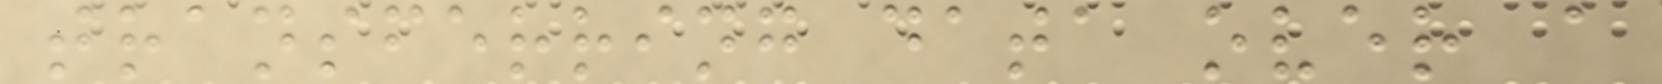transferring data over a
